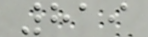819
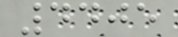4405
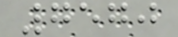7570
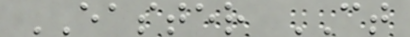EASTER CT
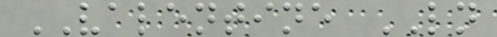VALENTINE LN
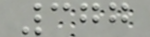377
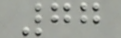77
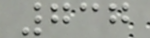737
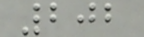202
